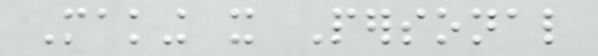Making it Personal
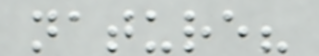nature?
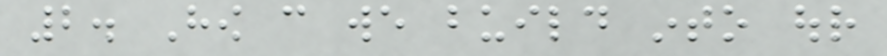2. How can we build into our
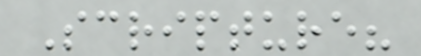Scripture?
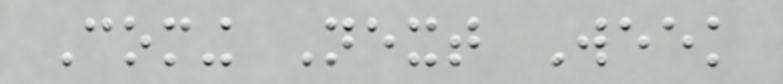Coming Next Week
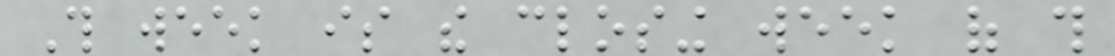This week is the closing week of this
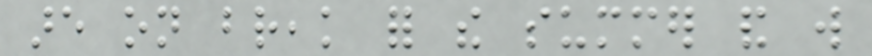are on break for the summer and will
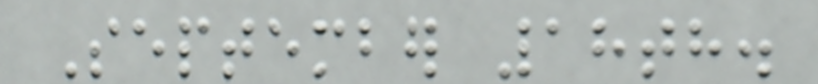September 18th.
